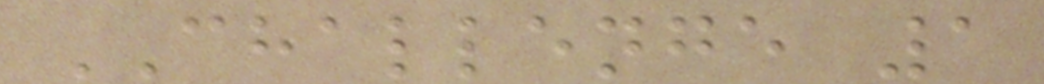CHALLENGE 1
